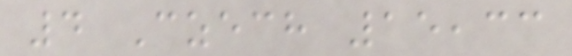4 Czech 15,33
